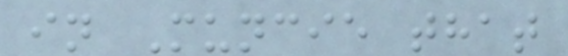in Muncie that
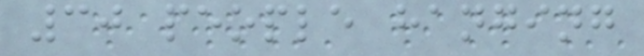30 people hanging
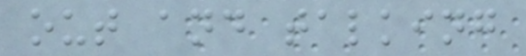out and talking
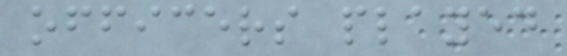officers played
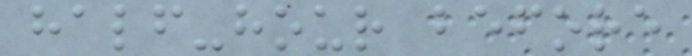half-hour before
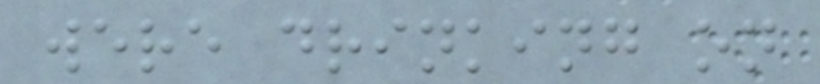were drinking on
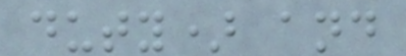duty) and
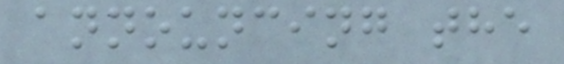announcing the
